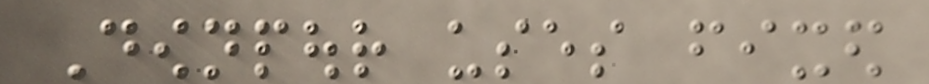Downpour uses fixed
